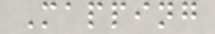Mapping
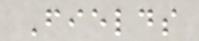Fields
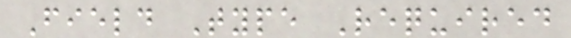Field Type Required
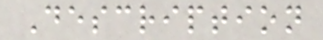Description
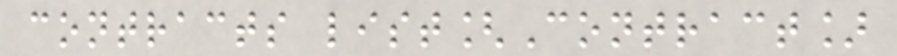contracts list[Contract]
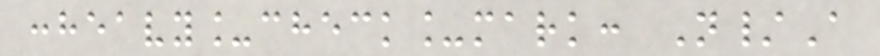:heavy_check_mark: N/A
